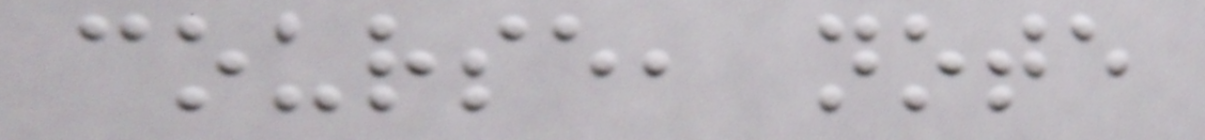course, note
